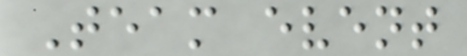Team event
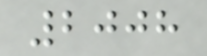2008
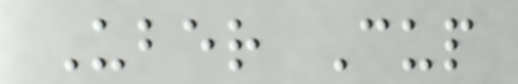Uber Cup
